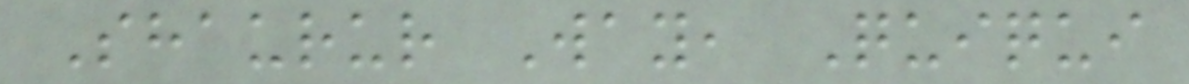Shaurur Way, Quiqui
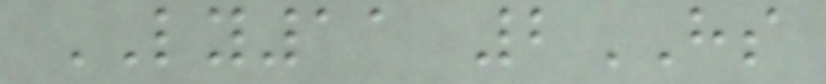LY11 2HS
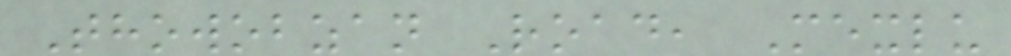Thowobzan Road, Mexlu
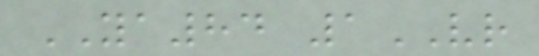YA84 1VR
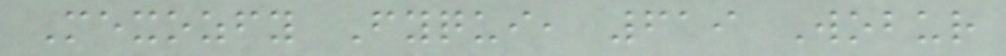Mexozfy Fyqui, 619 Wobur
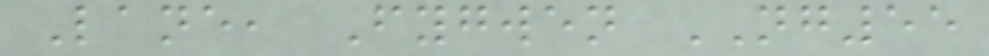Lane, Fygwen NG55
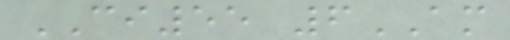CI55 6AM
